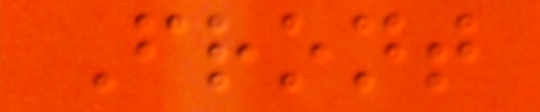Front
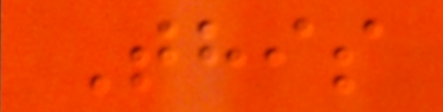This
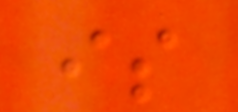is
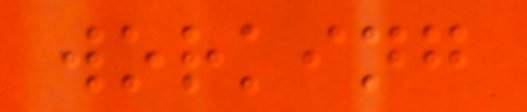working
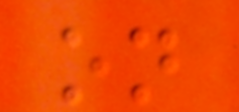on
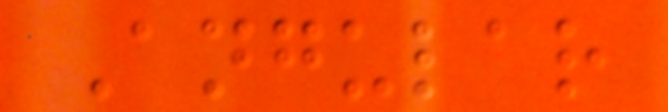Angular
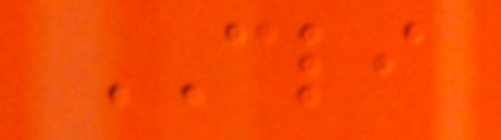CLI
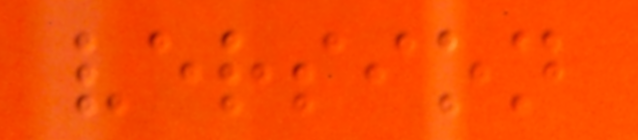version
